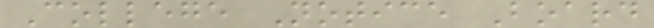College Notice Board
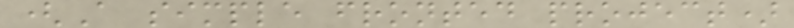(A simple fronted project)
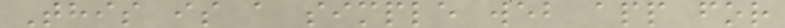This is a simple web app for
